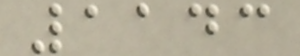1143
